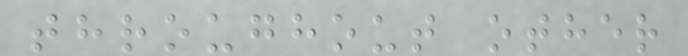throughout other
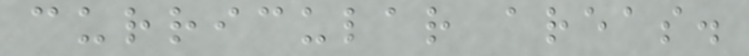curricular areas.
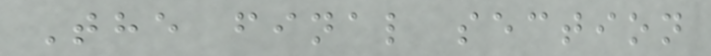The final section
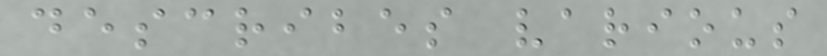describes various
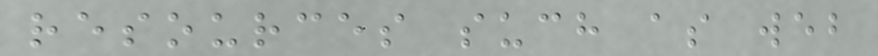resources such as web
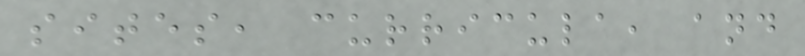sites, curricula, and
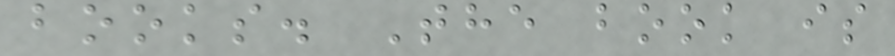books. The book is
